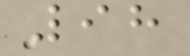98
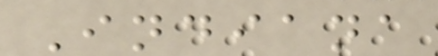Indiana
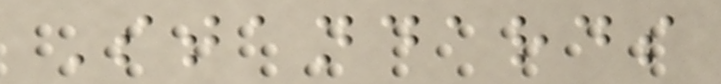Standards
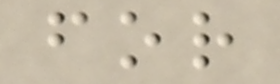for
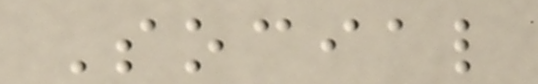Social
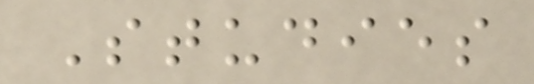Studies
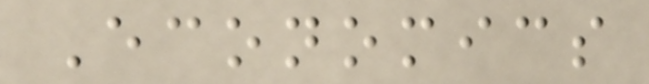Economics
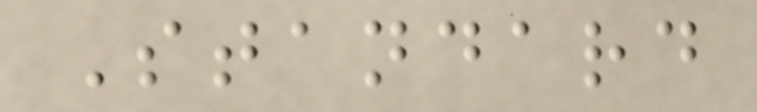Standard
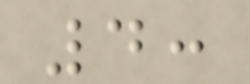4:
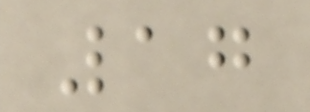17
